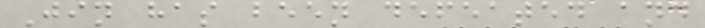Jin has been defeated and
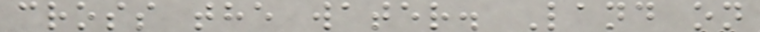cross the water. Land on
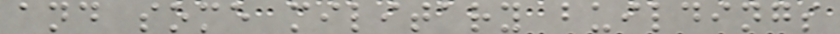and some military buildings
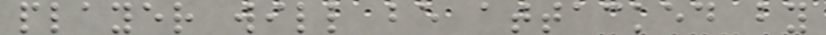player will be attacked by
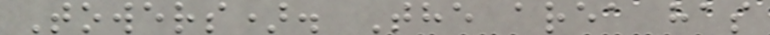Towers). The area has
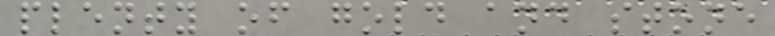plenty of gold and stone
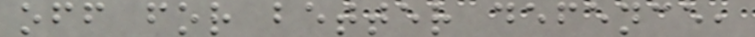off for better defence,
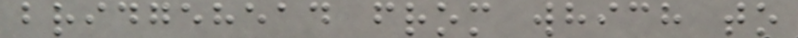bridgehead from which to
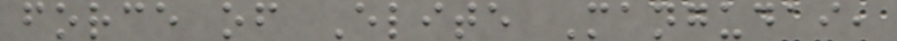force of Elite Mangudai,
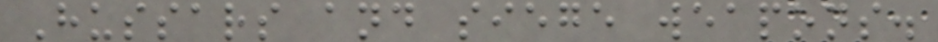Hussars and siege weapons.
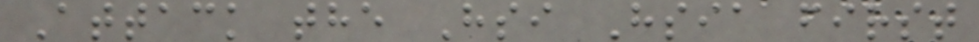Attack the Hsi Hsia first
